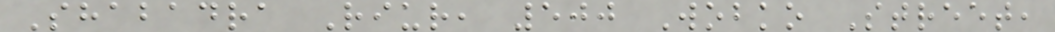Shabadra Riur, 500 Wobko Street,
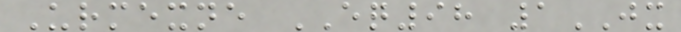Urmexne EQ98 1JX
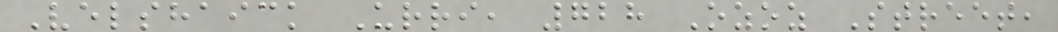Velshaick Urri, 728 Ozoz Street,
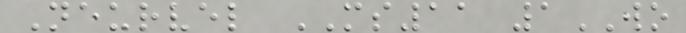Neurvel MS11 1WO
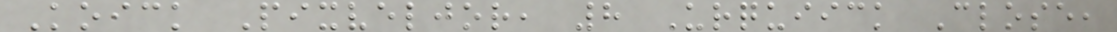Koick Pixveljor, 8 Urquiick Close,
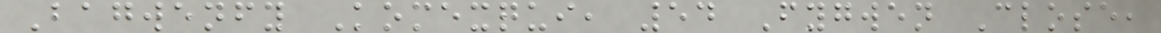Bagwenfy Komexqui, 54 Fygwen Close,
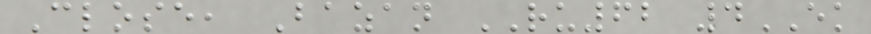Close, Bazan RU62 4EK
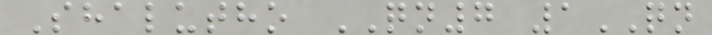Shalutho QN7 1QN
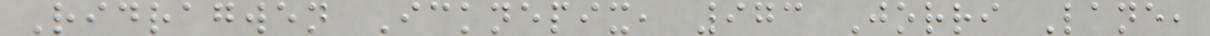Ridragwen Icknepix, 973 Jorri Lane,
